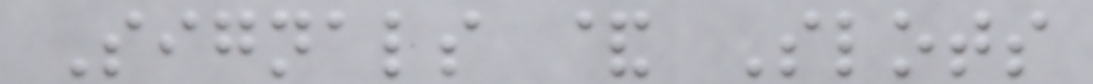Signals & Slots
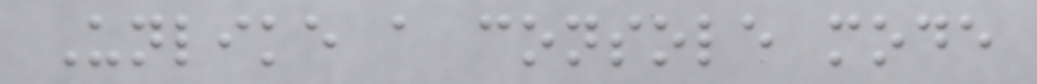Unlike a console mode
